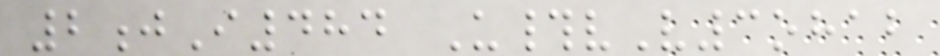2jI484 U#vV3ohab
